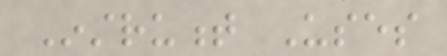Instrument Uses
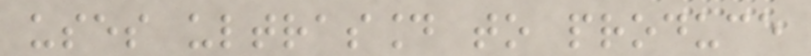uses ultrasound to produce
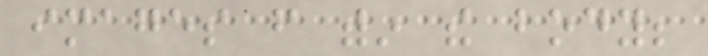images from within the body;
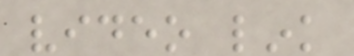video link
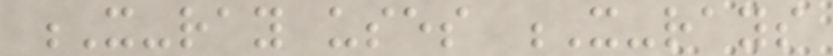X-ray uses X-rays
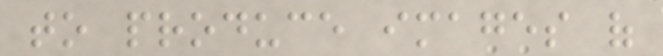to produce images of
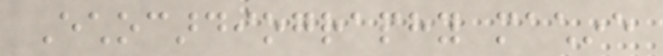Echocardiography machine
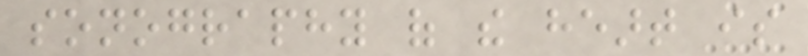sonography of the heart is
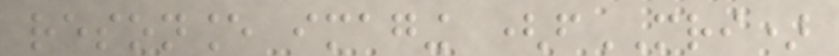resonance imaging (fMRI)
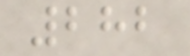282
